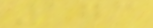173
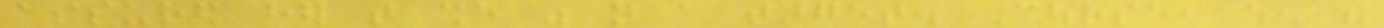assured her that she was not a target. Course, when the
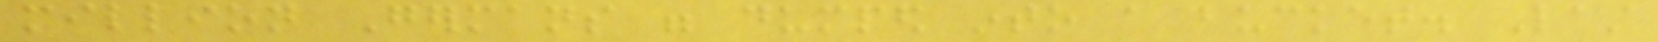million Germans were dumped into a bucket. Last
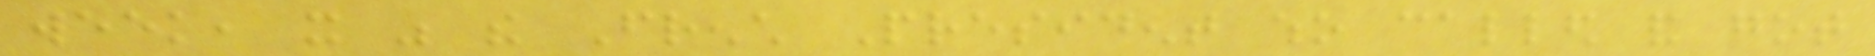week, it was the French President who called and got
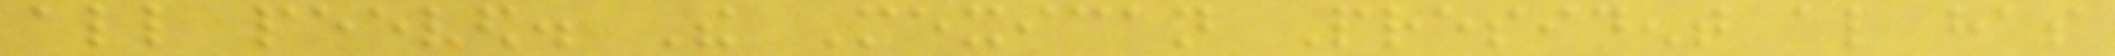all peeved. The Mexican President also has
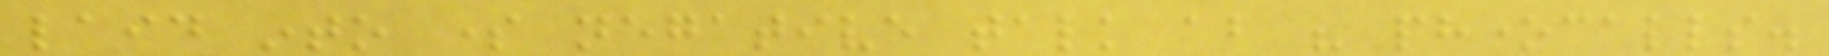laid into some negative talk about his phonecalls.
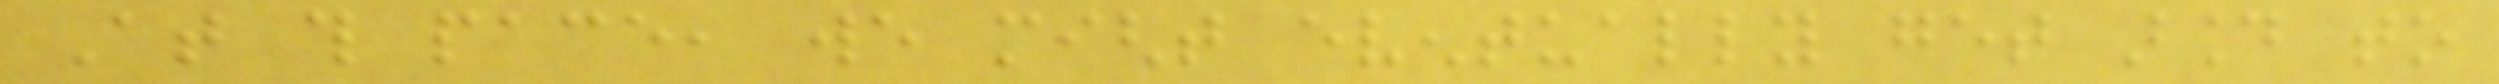At this pace, we might eventually get around to
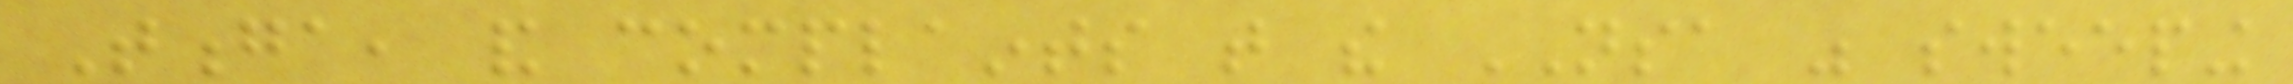Tonga, and complaints that the NSA was sweeping
